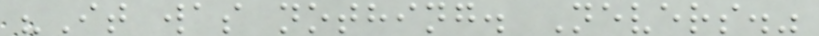"It was nothing. Nevers."
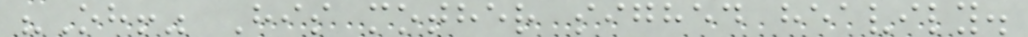"Oh!" His mother sighed heavily.
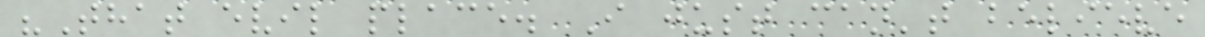"That evil place. I just can't believe
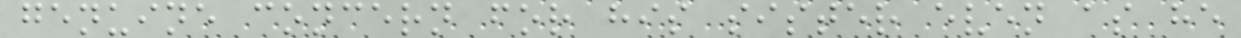genuine concern for his sister even as he
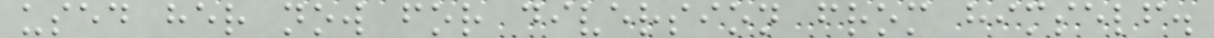used her now for diversion from himself.
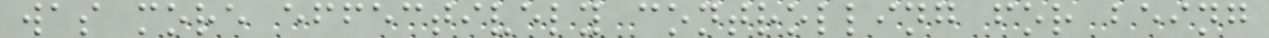was more effectively controlling for being
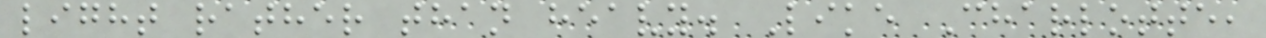light rather than heavy. Like Charlotte,
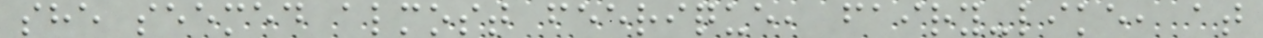she seemed almost feerique, fairy-like, at
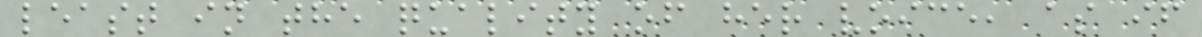least in the quality of her voice, as if
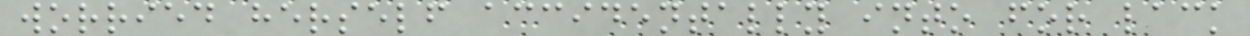worried herself accidentally into for lack
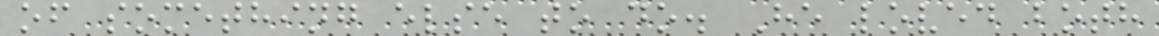of something else to do. He loved both
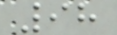98
